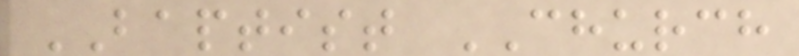BAPTIST CHURCH
